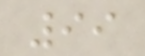99
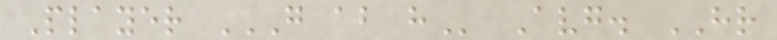Player G AB H Avg. HR
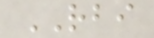RBI
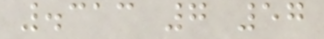.313 7 57
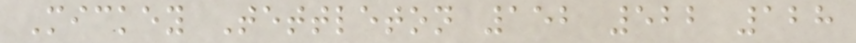Mickey Tettleton 152 522 128
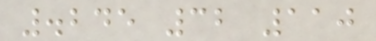.245 32 110
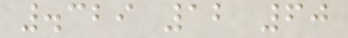.329 12 60
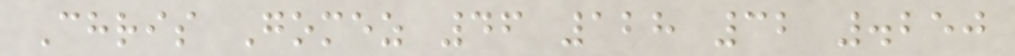Chris Gomez 46 128 32 .250
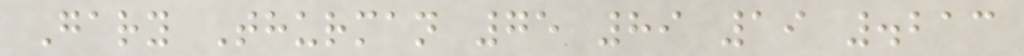Gary Thurman 75 89 19 .213
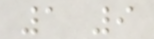1 9
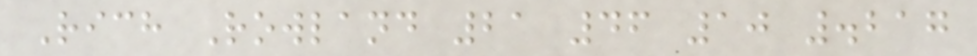Rich Rowland 21 46 10 .217
